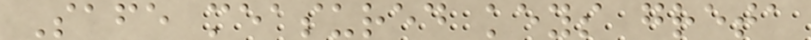Safe measured keys greta
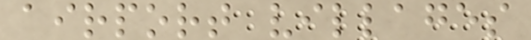airport villages
